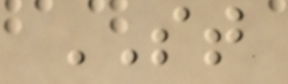ST
